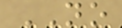NO
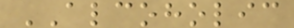ALCOHOLIC
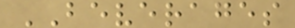BEVERAGES
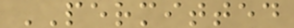PERMITTED
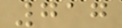717
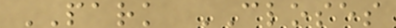PARK CLOSES
